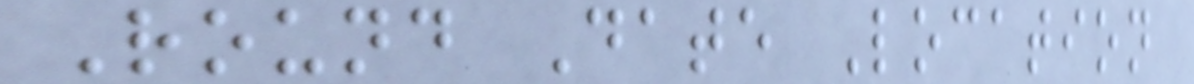Round Date Location
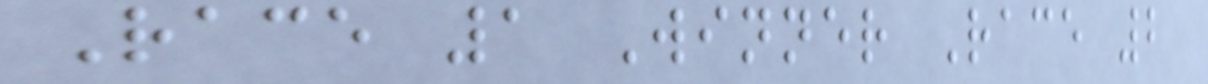Race 1 Winner Race 2
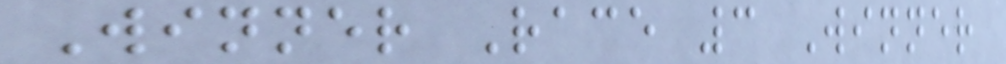Winner Race 3 Winner
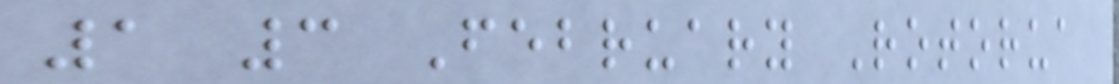1 3 February Rotorua
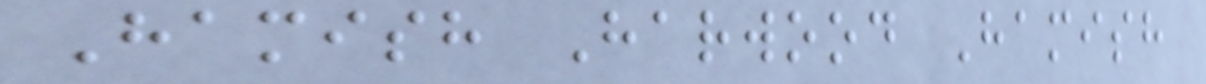Hamish Harwood Hamish
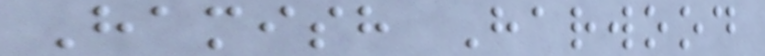Hamish Harwood
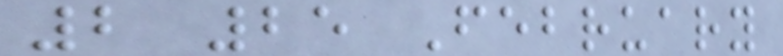2 25 February
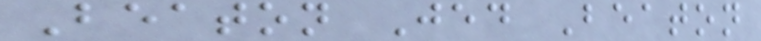Beaton Jed Beaton
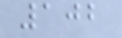102
